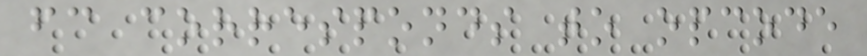fc corresponds to opcode
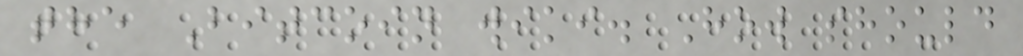the Bitcoin wiki. How should
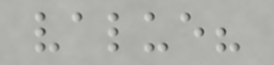value?
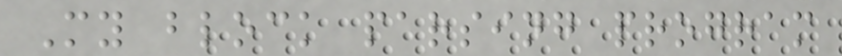My block parsing program
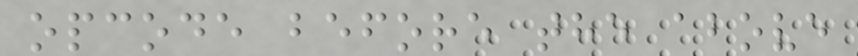opcode before the above
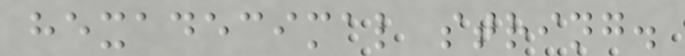hexadecimal string.
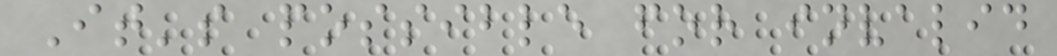It's possible for invalid
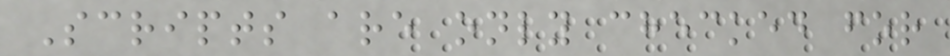Scripts are only checked for
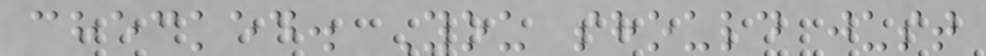checked. You should just
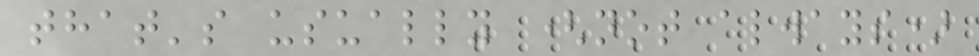that's usually (not always)
